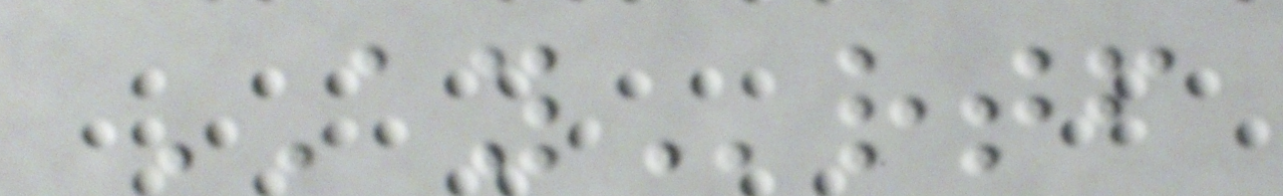AYrtf
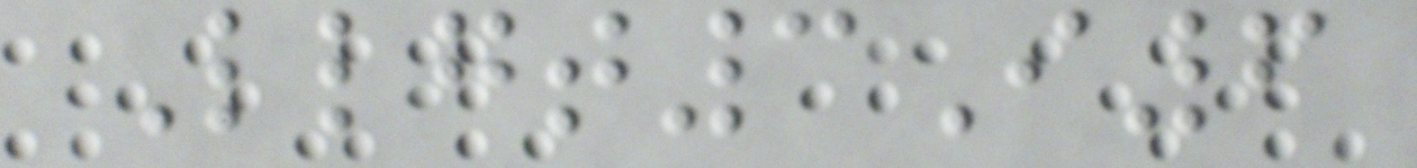Llgt3I6
